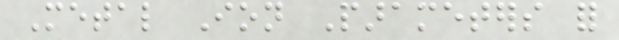Metal Ion Parameters for
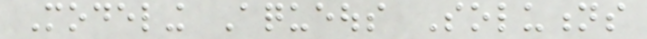Modeling Aqueous Solutions
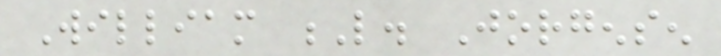William L. Jorgensen
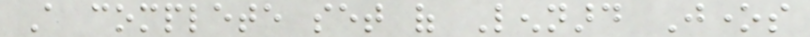A complete set of Lennard Jones
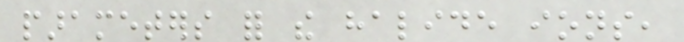parameters for the halide ions,
